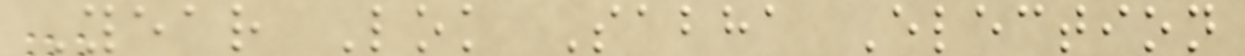Year Lok Sabha Election
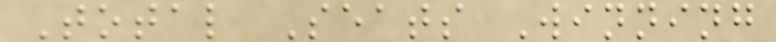Total Seats Winning
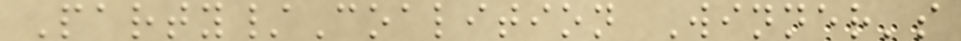Party/Coalition Winner's
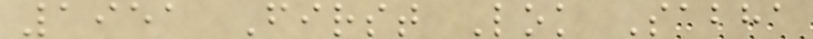1951 First Lok Sabha
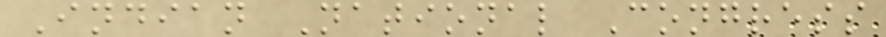Indian National Congress
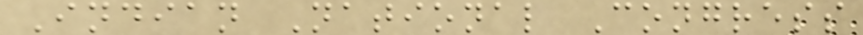Indian National Congress
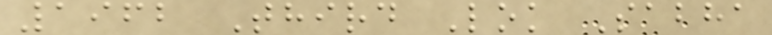1962 Third Lok Sabha
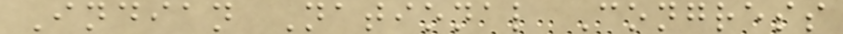Indian National Congress
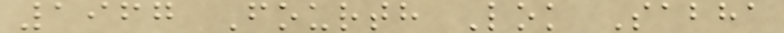1967 Fourth Lok Sabha
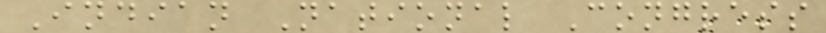Indian National Congress
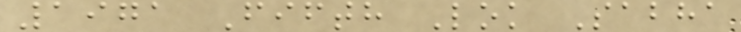1971 Fifth Lok Sabha
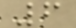6
